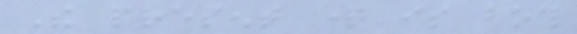The present question is both
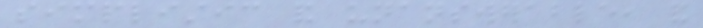simplistic and unanswerable, and
